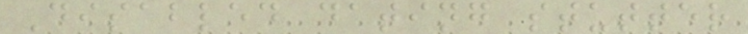Disabled dating stutter
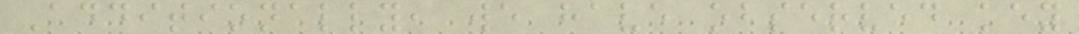Additionally, we have observed key
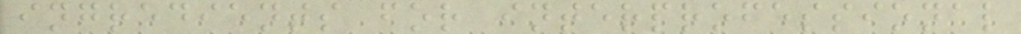ingredients for interprofessional
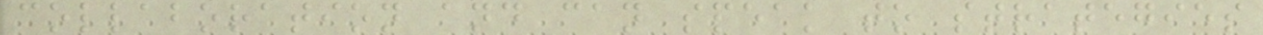collaboration and can speak to strategies
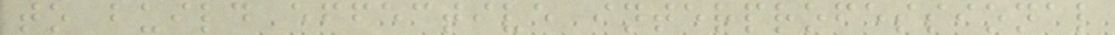to build effective interprofessional
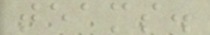teams.
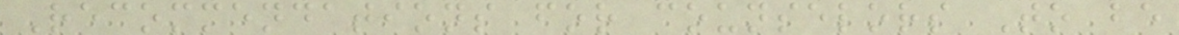Recommendations for counselors To be
